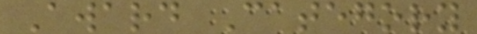Award Category
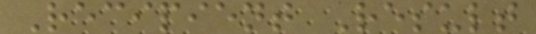Recipient Result
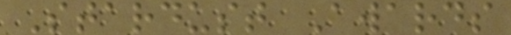Stardust Awards
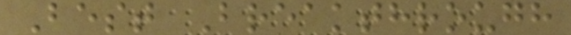Best Breakthrough
